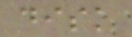disk
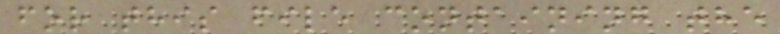for this file containing the
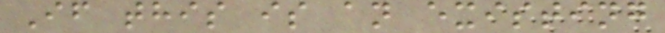If this is an existing
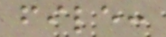file:
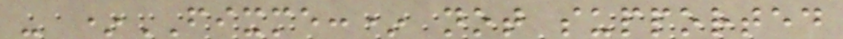- *FIXME:* not supported
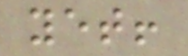yet!
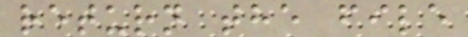return the file
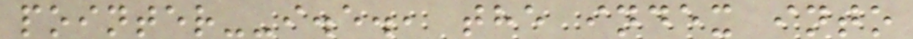pointer--i.e., the index into
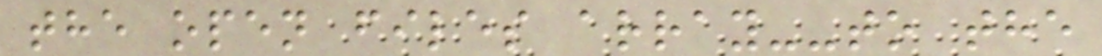the open files array--to the
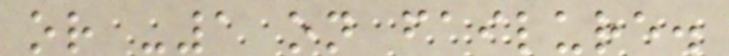or -1 on failure.
